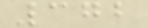372
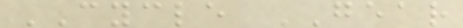CYCLE GEAR
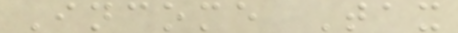Income Tax
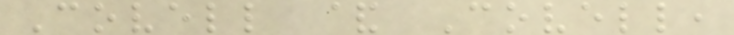Covell & Covell,
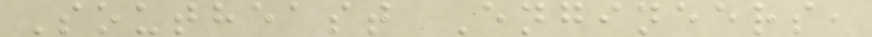Southeast Engineers,
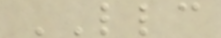LLC
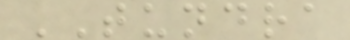TUNDRA
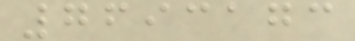7693173
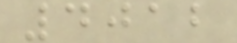4012
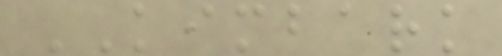KIMBARK
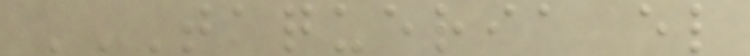TAQUERIA EL
